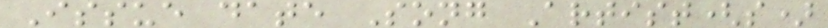Issue date Song Artist(s)
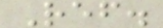Ref.
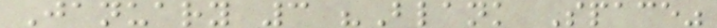January 3 "Blank Space"
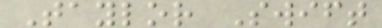Taylor Swift
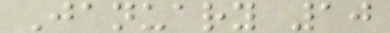January 10
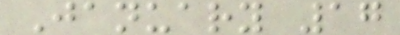January 17
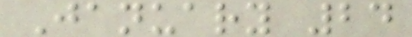January 24
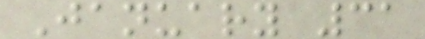January 31
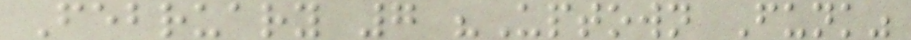February 7 "Uptown Funk"
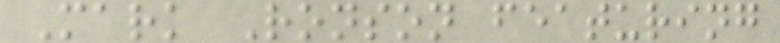Mark Ronson featuring
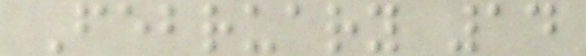February 14
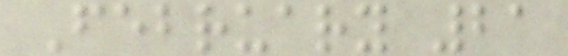February 21
